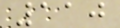110
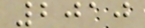2010
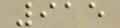915
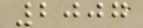2007
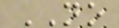NO
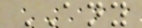ANY
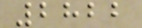2822
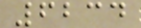6234
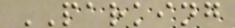PARKING
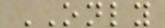ONLY
